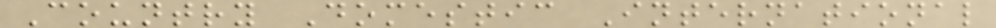Country Domestic International
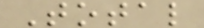Total
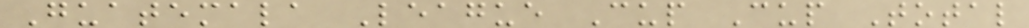Guatemala League Cup Cup Total
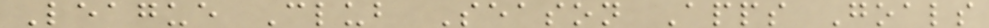League Club Season Apps Goals
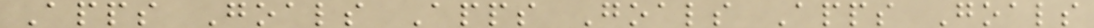Apps Goals Apps Goals Apps Goals
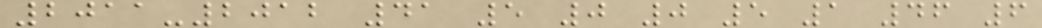2011-2012 41 5 0 0 5 1 46 6
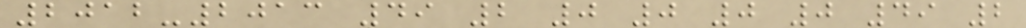2012-2013 49 2 0 0 0 0 49 2
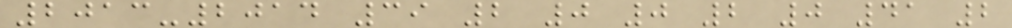2013-2014 39 2 0 0 2 0 41 2
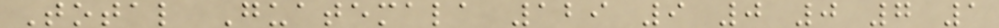Total Guatemala 129 9 0 0 7 1
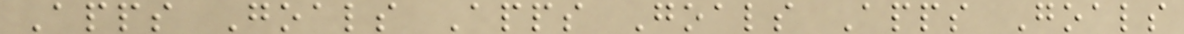Apps Goals Apps Goals Apps Goals
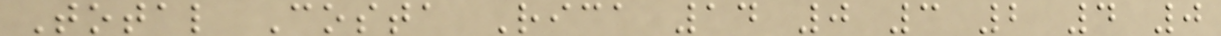Total Costa Rica 14 0 3 2 4 0
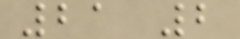21 2
